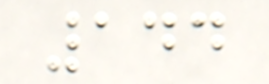144
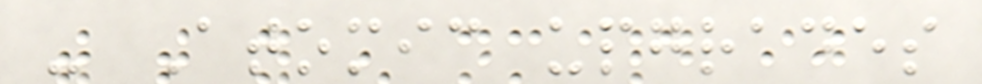- Atomic upgrades
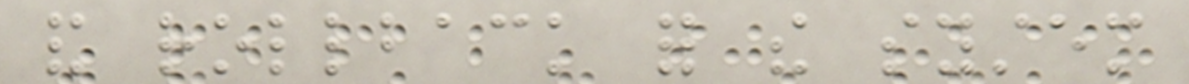and rollback for the system
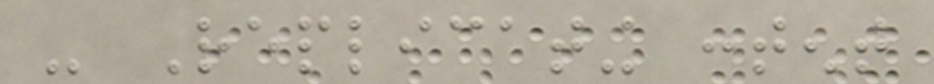- Replicating content
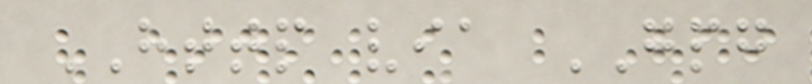HTTP via GPG
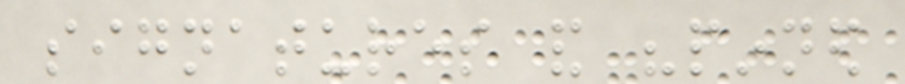signatures and "pinned
